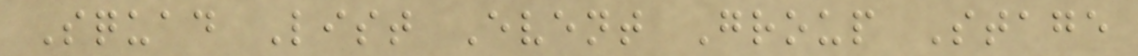Squad List Event Group Stage
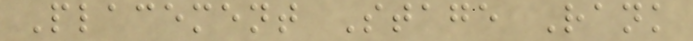Placement Stage Rank
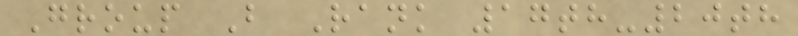Group B Rank 17th-20th
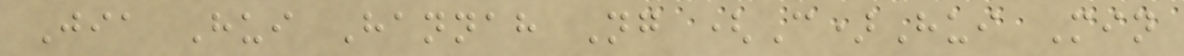Jia Hui Hannah Ng (C)Hui Min
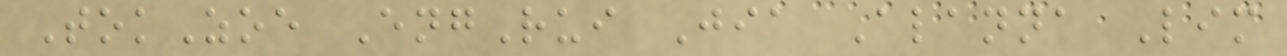TokZoe EngRui Jia Alanna Lim
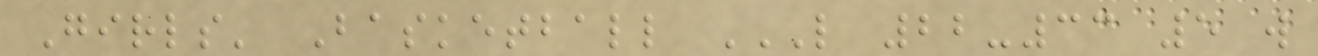Girls' Basketball L 22-33 5 W
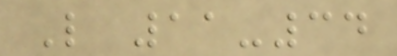L 11-34
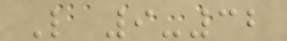L 9-32
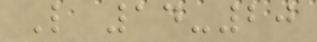L 14-20
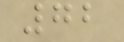72
